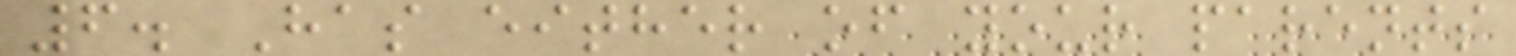6. Has either of your parents
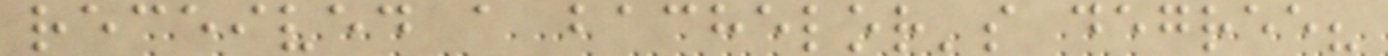received a bachelor's degree?
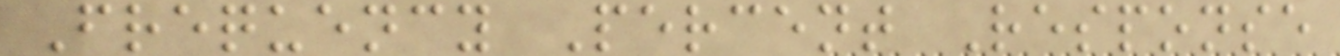Frequency Percent Response
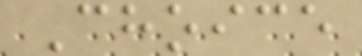Choice
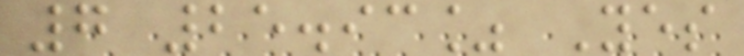7 25.93% Yes
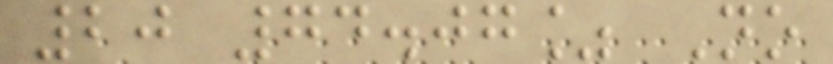20 74.07% No
